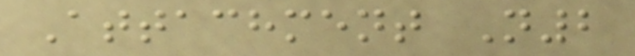Attachment N2
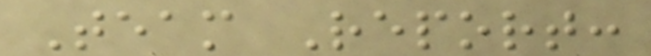Team Report:
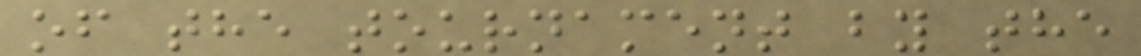of the tournament by the
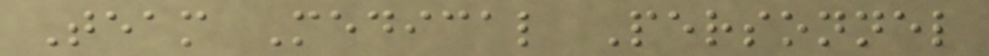Team Medical Personnel
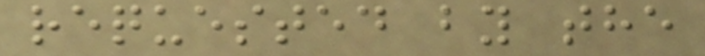requested by the
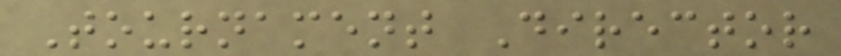Tournament Director
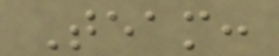Team:
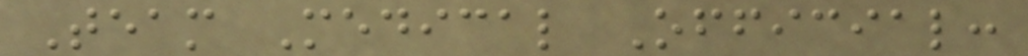Team Medical Official:
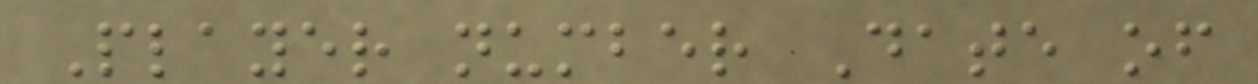Player number Date of
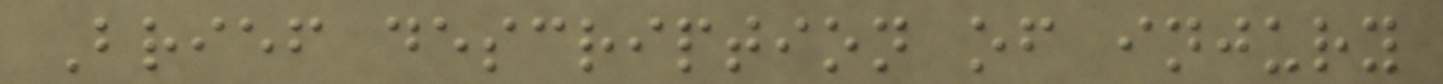Brief description of injury
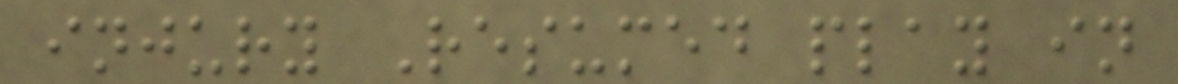injury Resumed play in
